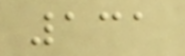131
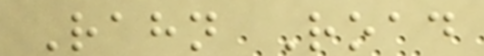Rahn Road
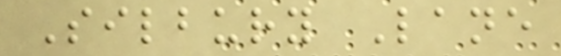Silbury Lane
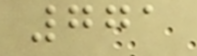771
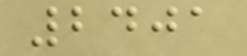2401
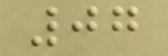07
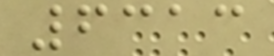6313
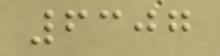6307
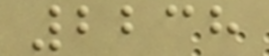2238
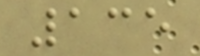135
